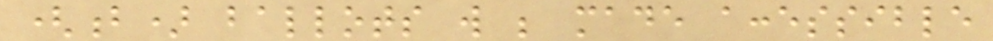(b) ballots will be made accessible
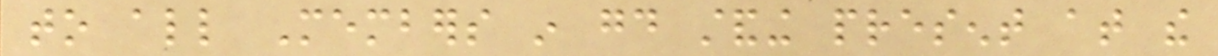to all Members in good standing present at the
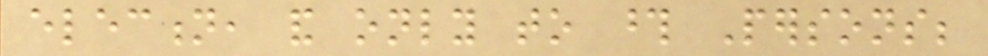election, and only to those Persons;
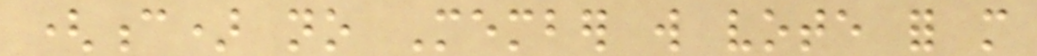(c) no Member will vote for more
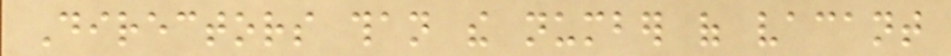Directors than the number of vacant
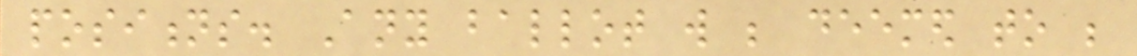positions. Any ballot will be deemed to be
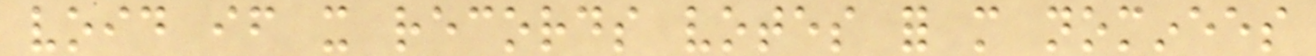void if it records votes for more nominees
